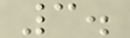3.
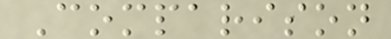Comparison
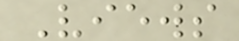Views
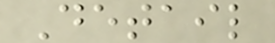Detail
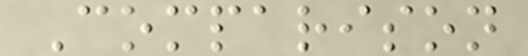Comparison
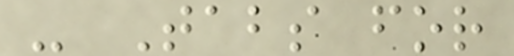- Tabs for
